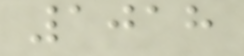1018
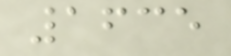1635
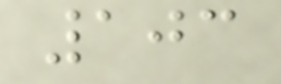103
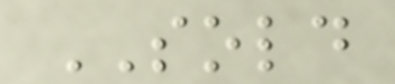SOLD
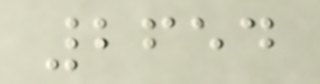2654
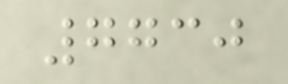7730
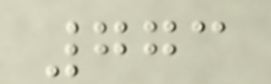773
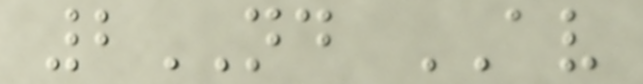2ND AV
